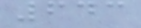643
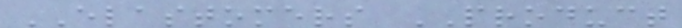ELASTOMERS PRODUCT
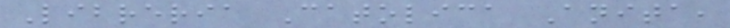Libreria Catolica Anita,
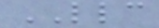LLC
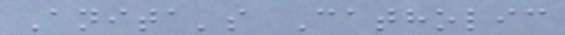Anita's Catholic
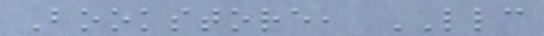Bookstore, LLC
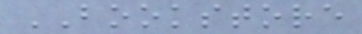BOOKSTORE
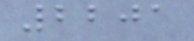2201
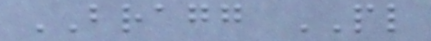BRAGG PL
